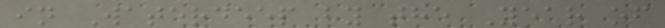in Waterdeep by the Year of
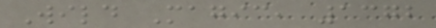Wild Magic, 1372
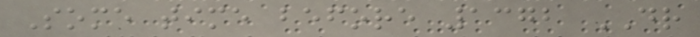Some time before 1372 DR
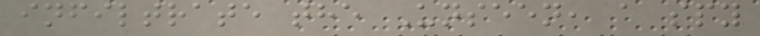infiltrate the Unseen, a spy
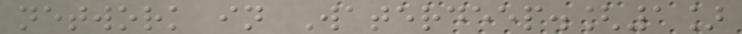network in Waterdeep.[1]
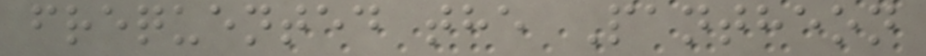frequented the Pantheon
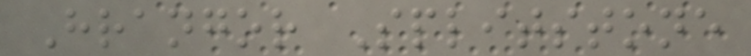Hrangor Splitstone
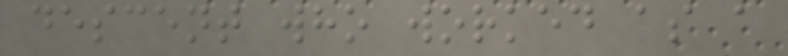descent who worked as a
